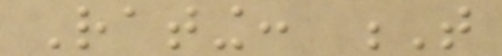Rating: T
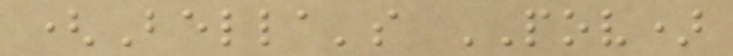(Bella's POV)
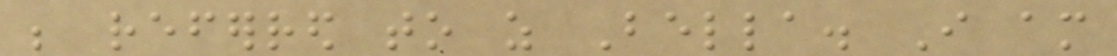be referred to as Bella. I am
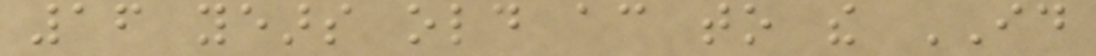16 years old according to the ID
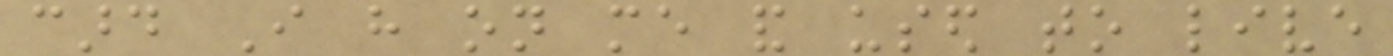card I have on me and used to live
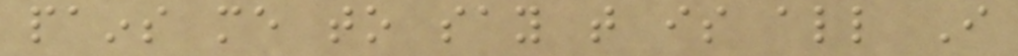pains me to say that is all I
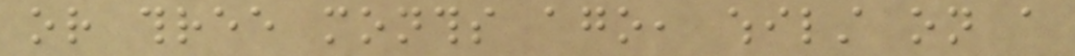or three months ago, whilst on a
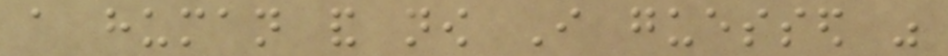a human and now I guessed was
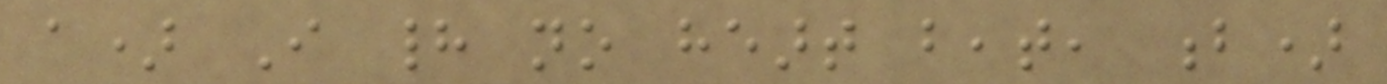a) I had no heart beat, b)
